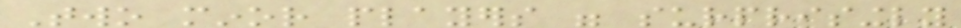Two minor players were surprisingly
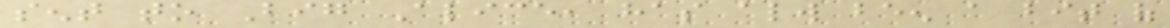sent to Big Alice, has always been a bit of
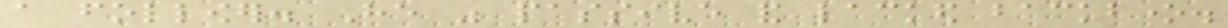a follower. He was passive and lacked backbone.
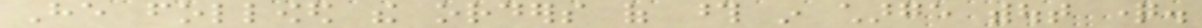He followed the orders of those in charge without question.
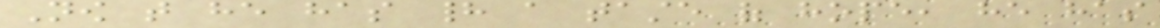Now that he has had a taste of hope, he has
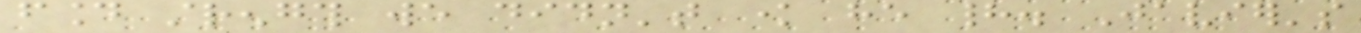found strength we didn't know he had. Javier's
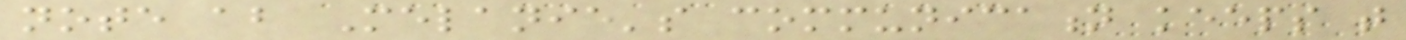note about Melanie's communication keeps that
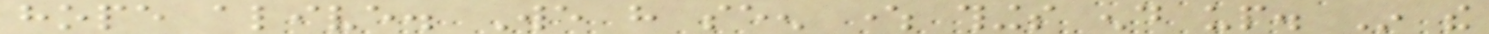hope alive. We have seen where things end up. In the
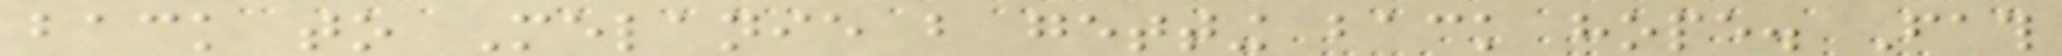back to Melanie but getting back hope. Fath
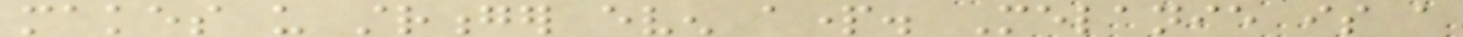makes us stronger even apart. Melanie is a
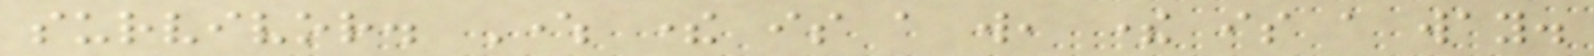survivor. Where there is a will, there is a way.
